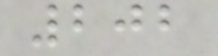202
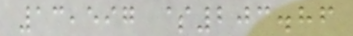13,597 $203.86
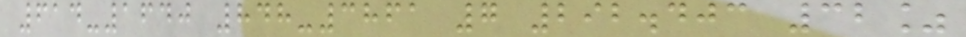614-1640 848-3861 7 292.403 32%
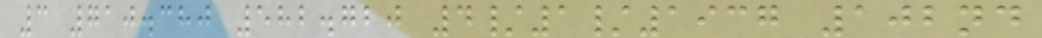3 710.380 582.720 4/1/1937 102nd
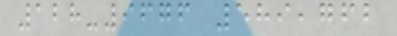128-9676 589,762
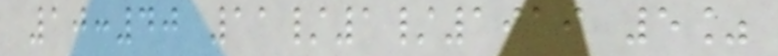10:40 11/1/1919 5%
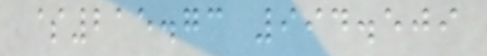$215.73 994.509
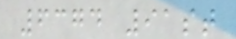6374 91st
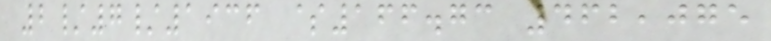2/7/1936 $166.73 462,075
